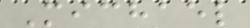Michael
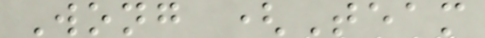Wong (Team
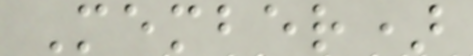Member)
